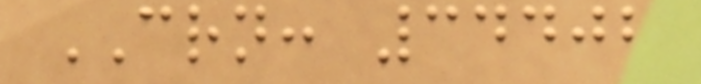CRN: 34402
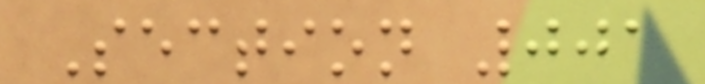Section 001
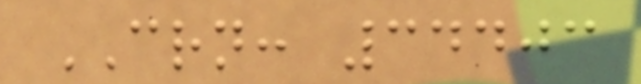CRN: 34403
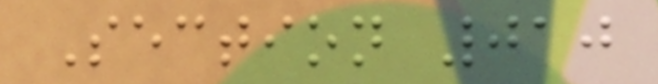Section 010
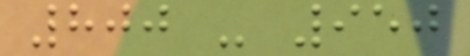800 - 950
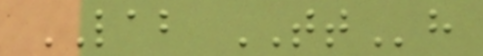LAB TTh
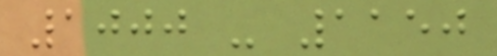1000 - 1150
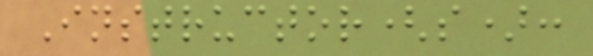Instructor(s):
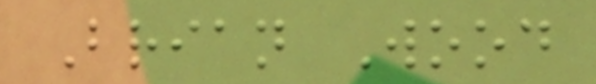Brian Wood
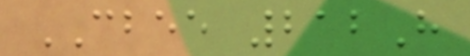CBEE 212H
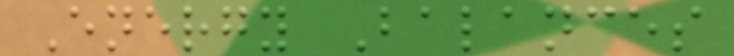Energy Balances
